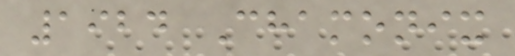1924 Chamonix
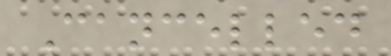Cancelled
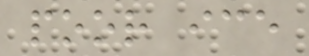poor ice
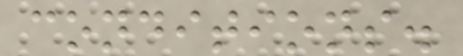conditions.
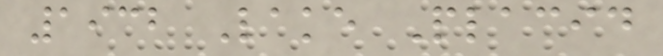1932 Lake Placid
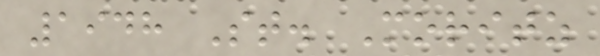1948 St. Moritz
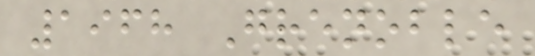1968 Grenoble
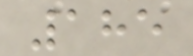185
